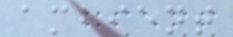ambient
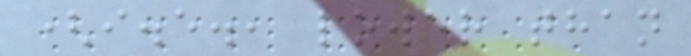(i.e., lower than
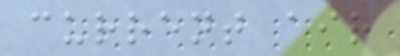current air
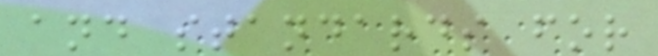and standards for
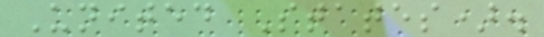United States).
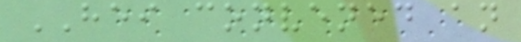HEI convened an
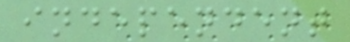independent
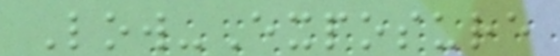Low-Exposure
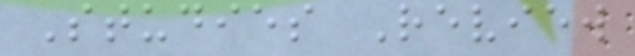Studies Review
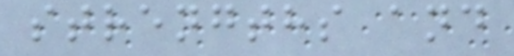strengths and
